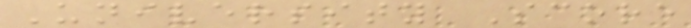University Score
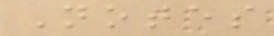Notes
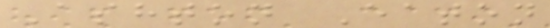Ashton Eaton
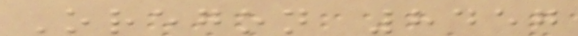Oregon 8457
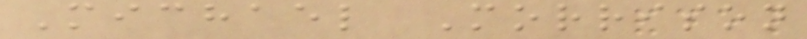Michael Morrison
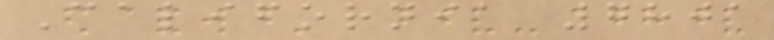California 7801
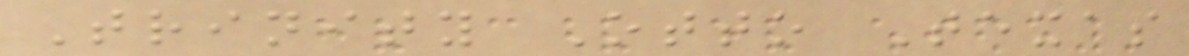Trinity Otto Texas
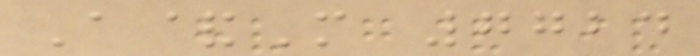A&M 7724
